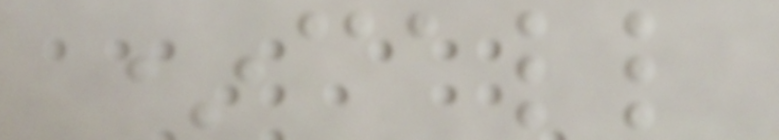*call
